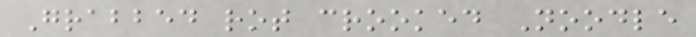Grabbed rot crooked Noodle
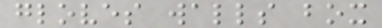gloves walls box
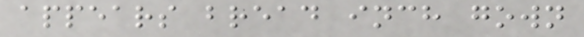appears bread inch gown
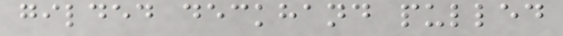gilded deckhand pulled
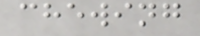chewing
